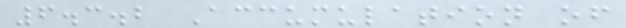6.3.2 Accumulation of
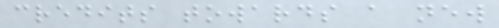credits towards a new
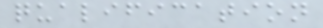qualification
